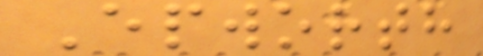Epworth
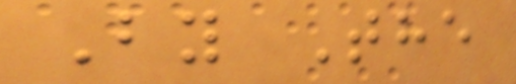By The
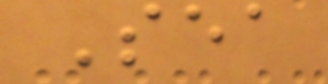Sea
